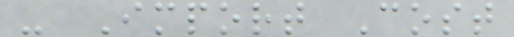- Import Cost
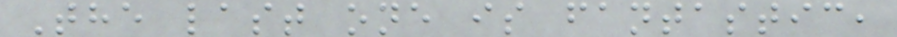The last one is fantastic,
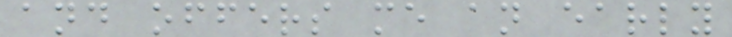and offers me an early
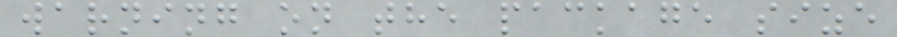warning on the package size
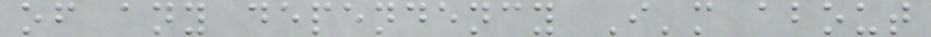of any dependency I'm about
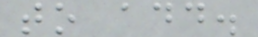to add.
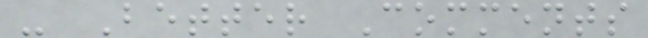- Better Comments
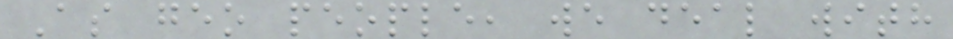As geo people, we deal with
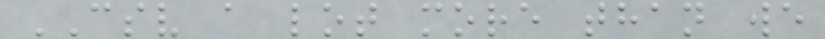CSV a lot more than we
